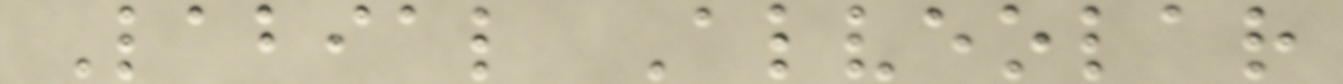Labial Alveolar
